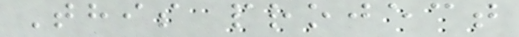This project
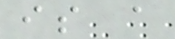is a
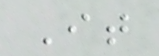It
